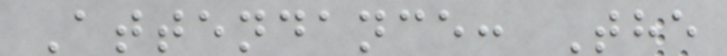Attendance: The
